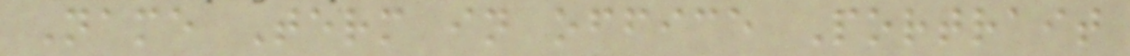Name Term in office Portrait
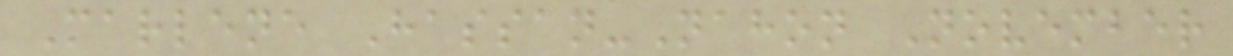Marlene Hassan-Nahon November
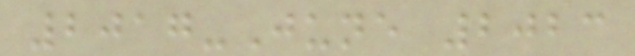2017-June 2023
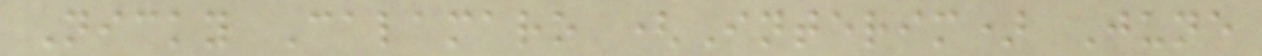Nicky Calamaro (Interim) June
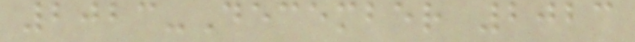2023-December 2023
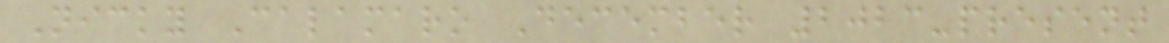Nicky Calamaro December 2023-present
